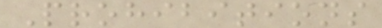Prohibitions
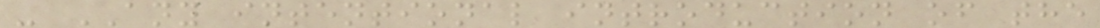- ANY intentional introduction of the
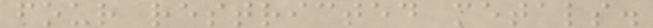four restricted metals.
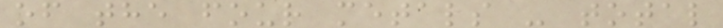of the four metals - total
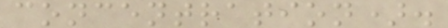concentration).
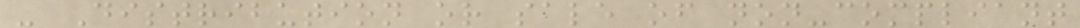- Distribution or sale of non-compliant
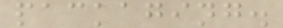packaging.
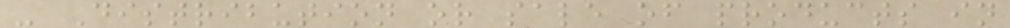- Distribution or sale of products in
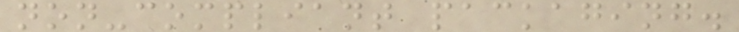non-compliant packaging.
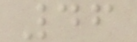46
